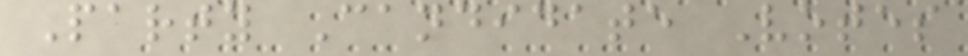Party Candidate Votes
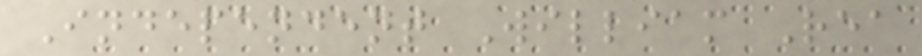Independent William Rea
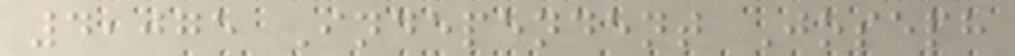4,075 Independent Joseph
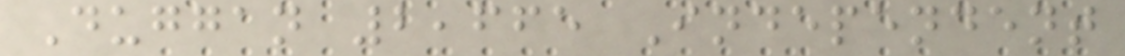Duggan 2,665 Independent
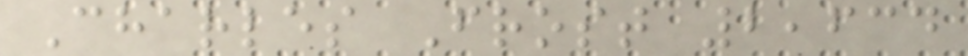Charles Frost 2,634
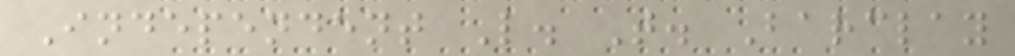Independent L. T. Barclay
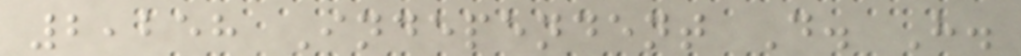2,258 Independent D. H.
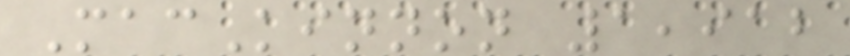MacKinnon 1,912
